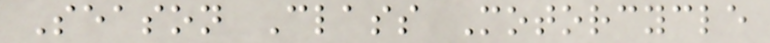Season Class Motorcycle
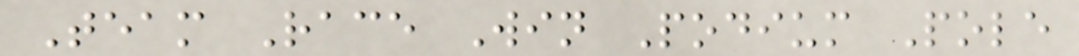Team Race Win Podium Pole
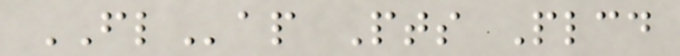FLap Pts Plcd
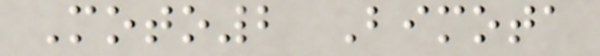Moto2 Bimota
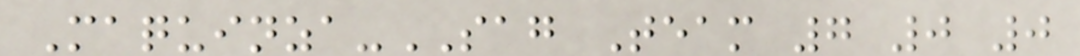Maquinza-SAG Team 7 0 0
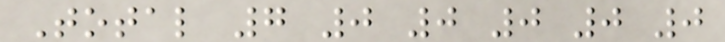Total 7 0 0 0 0 0
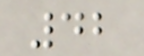42
